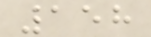158
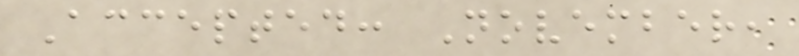Accepted: November,
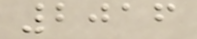2016
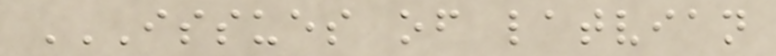ISSUES OF LATVIAN
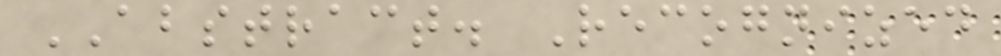ABSTRACT. Recognized
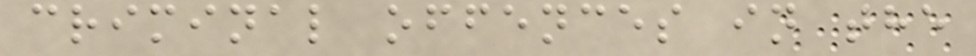criminal offences in the
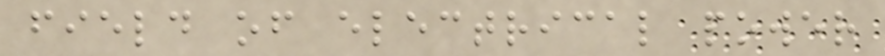field of electrical power
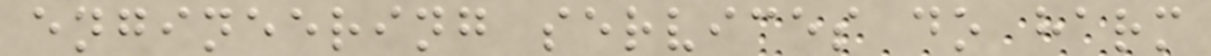engineering services do harm
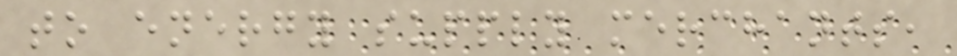to energy supply merchants,
